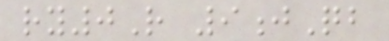ry0R 9jQb
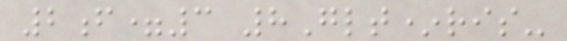2f=3 8Glt*ris-
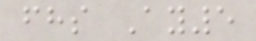fhs Ay5
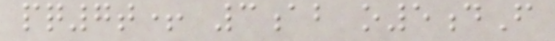pq7t+ 3ab o5dF
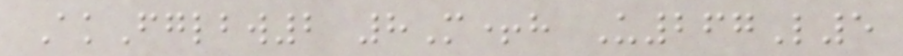AkFglbw2 8M+h U267L5
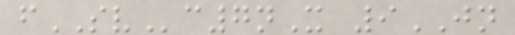fSVc7nX 9JN
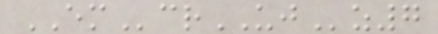EMcrUJz7
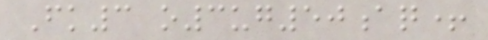Fk3 o3ug50aq+
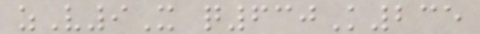zV9X q630K235
